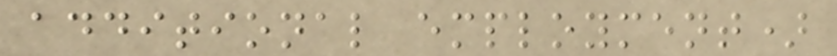additional employment)
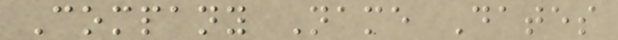Company Name Dates
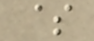$
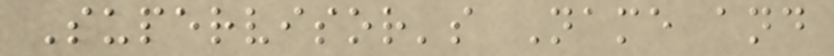Supervisor's Name and
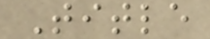Title
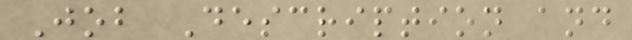Job Description and
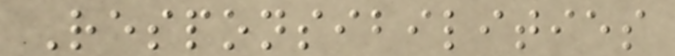Responsibilities
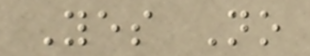Yes No
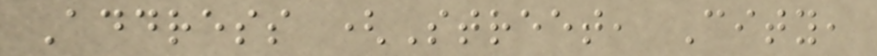Address (Street, City,
